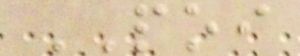POI
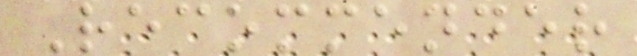Recommender
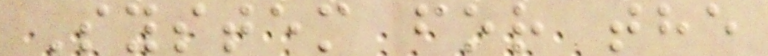System for the
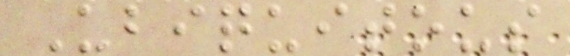Ubiquitous
